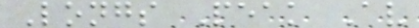Longs Peak Av
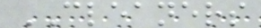CLEANERS
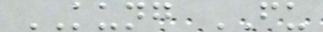KUNG FU
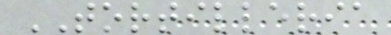TORTILLERIA
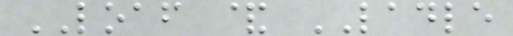LOAF & LADLE
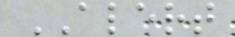ALERT
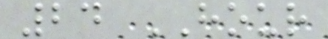24 HOUR
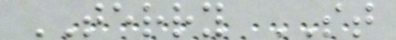TERRY ST
